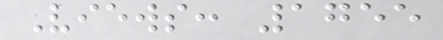Views: 1755
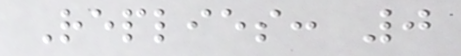Replies: 0
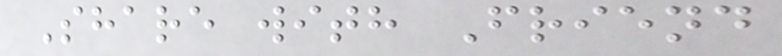Share with Friend
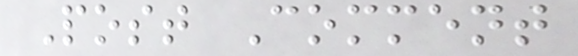Post Comment
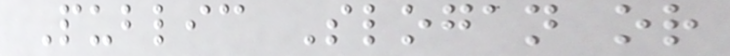Public Slogan or
